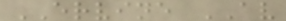ERVINE AV
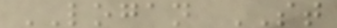LOGAN ST
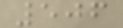506
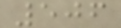506
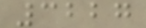3227
